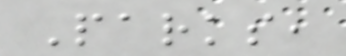Parks,
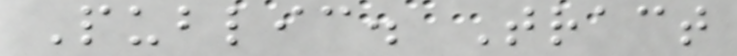Public. Tract
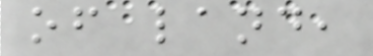of land,
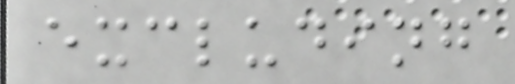excluding
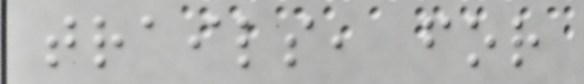trails, for
